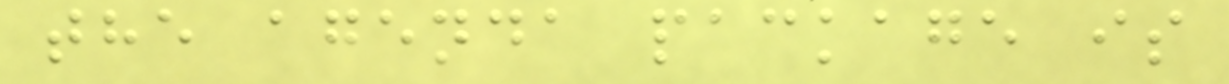the agenda package is
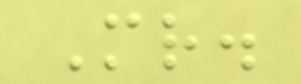Mr.
